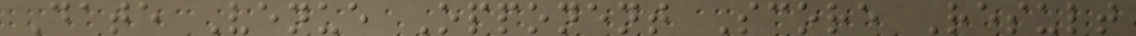Date Venue Opponent Score Result
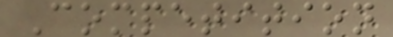Competition
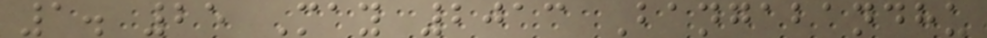1. 25 May 2013 Bangabandhu
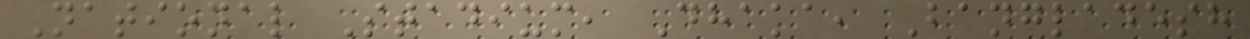National Stadium, Dhaka, Bangladesh
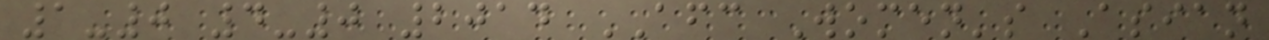1-0 4-0 2014 AFC Women's Asian
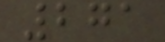271
